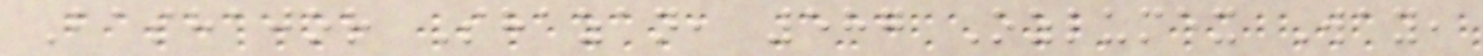Bashajor Shazan, 587 Ozlumex Way,
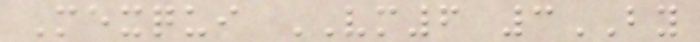Mexqui VM6 3BY
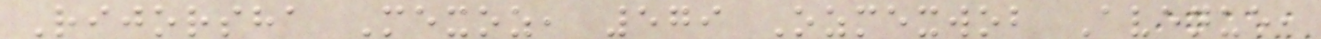Rijorsha Mexoz, 579 Ozmexwob Avenue,
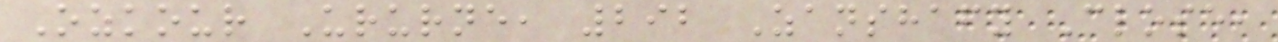Ozkour Ururne, 292 Zanshafy Close,
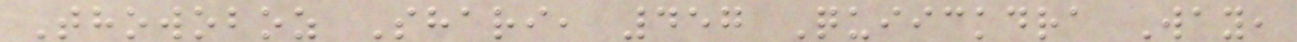Thowoboz Shari, 457 Quiickdra Way,
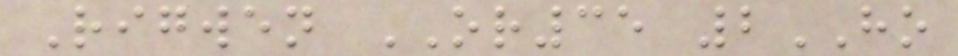Rigwen OR35 2HO
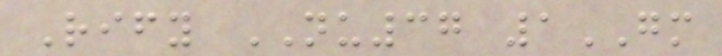Rify NU37 1GM
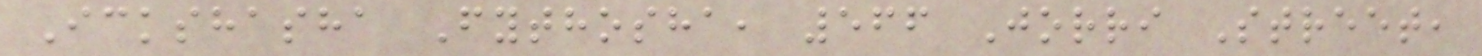Ickshasha Fythosha, 566 Jorri Street,
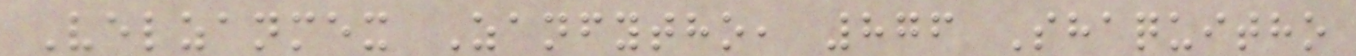Velzanmex Zanfytho, 876 Shaquitho
